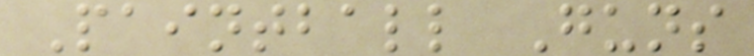Paintball Guns
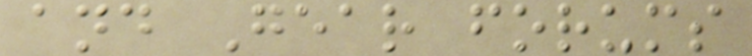and Gear forums
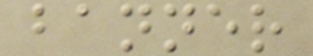banner
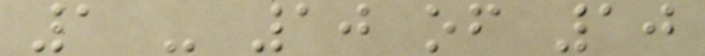1 - 10 of 10
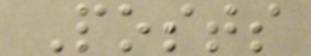Posts
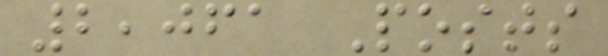2,061 Posts
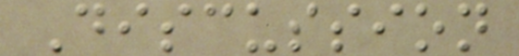Discussion
